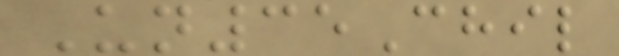Un35Chil
